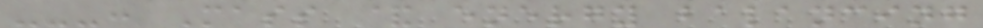---: Mass & energy balancing
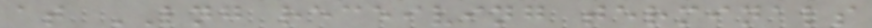at LNG receiving terminals
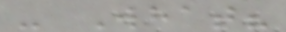- What?
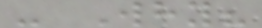- Why?
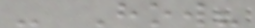- How?
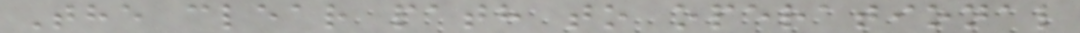The clear path to operational
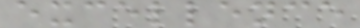excellence
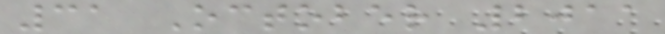31 October 2011
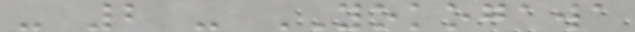- 2 - YOKOGAWA
